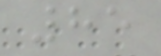85
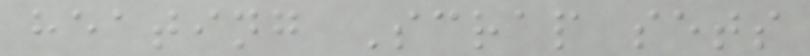heating Scrap sets
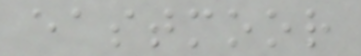eastmoor
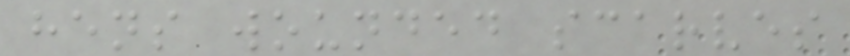hens wounded scarves
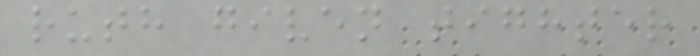ruth given tighter
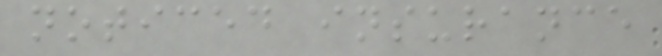noticed insurance
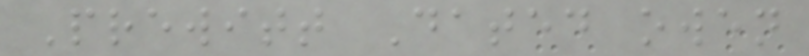Prewitt Dated owen
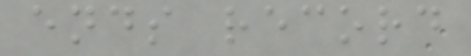ends record
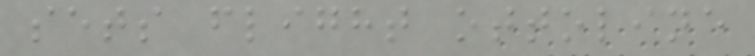sets flight ottoline
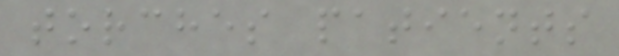torches patients
